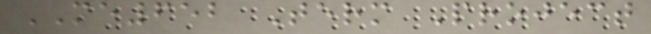ME652 Term Project
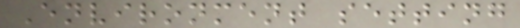Environment setting
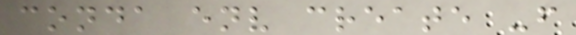conda env create -f
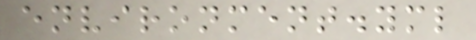environment.yml
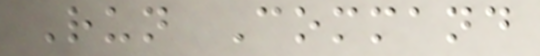Run Command
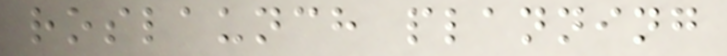roslaunch planning
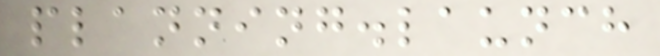planning.launch
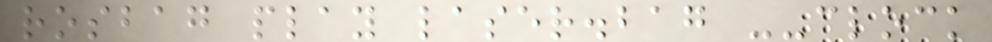rosbag play laser.bag --clock
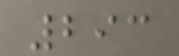293
